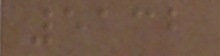5132
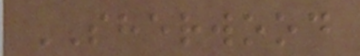SHERWOOD
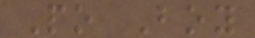Po Boy
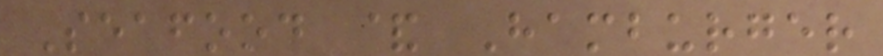Seafood & Hamburger
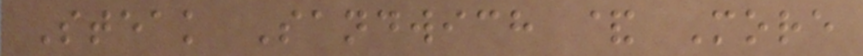Steak Sandwich & More
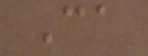Ca
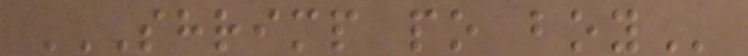SHRIMP PO BOY
